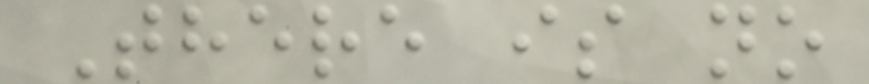There is no
